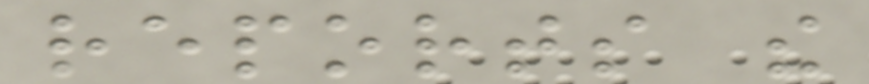reports the
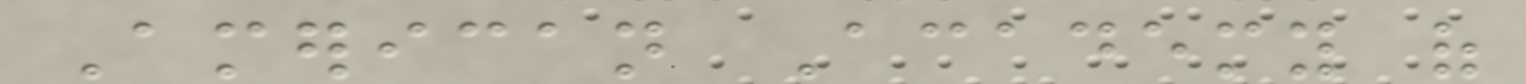American Academy of
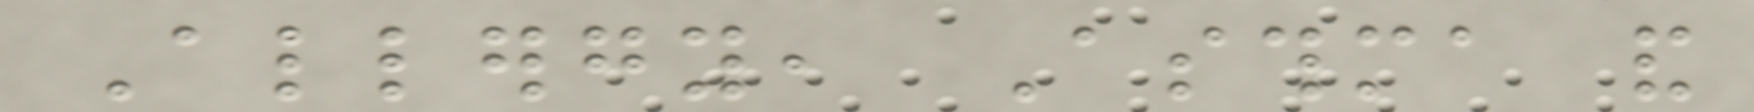Allergy, Asthma and
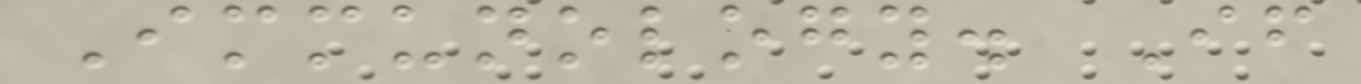Immunology. If
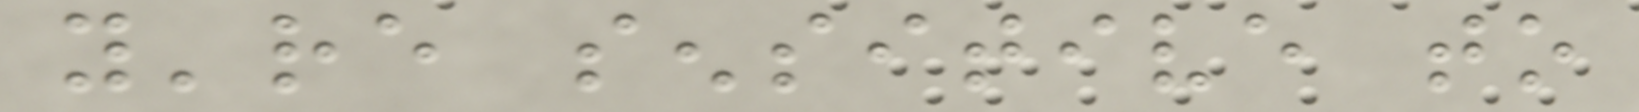you're sensitive to
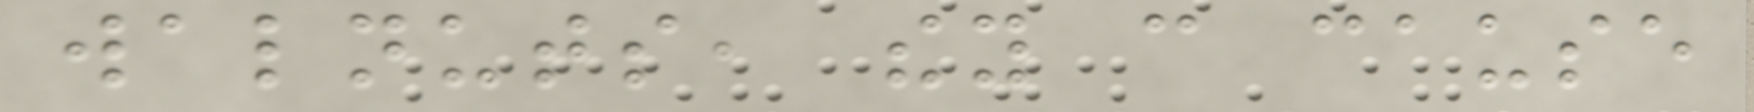walnuts, they can cause
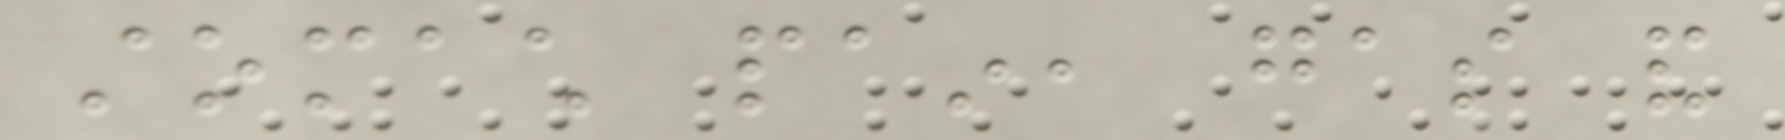stomach pain, gas and
